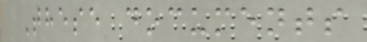These documents
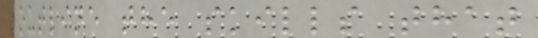outline the skills that
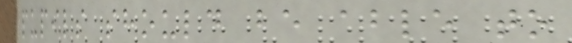pupils should be able to
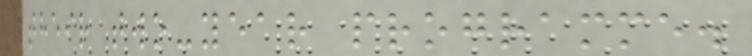their two-year programme.
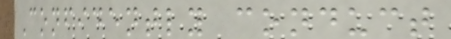Confidently conduct
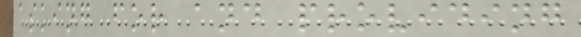asking for and providing
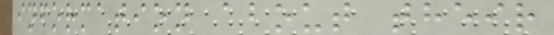information about their
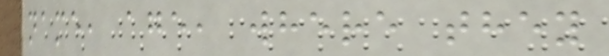name, age, where they
